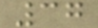37
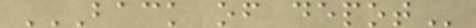BACK OF DEPOT
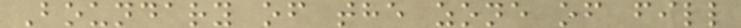Boundary of the zone of fill
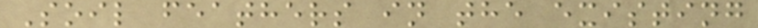Soil feathers in the existing
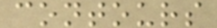contours
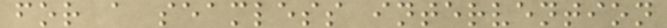for a seamless intervention
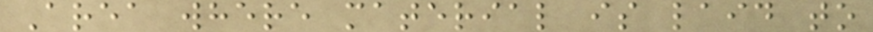Area where material is laid to
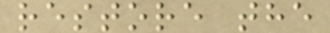restore the
